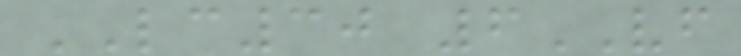LC30 6VF
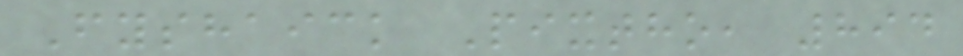Fyshaick Pixtho, 894
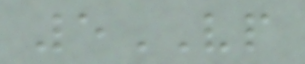5VP
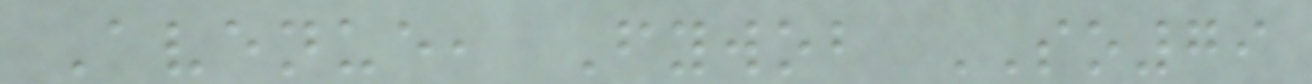Avenue, Fywob SO79
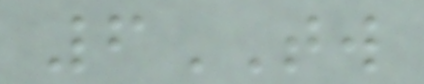6TW
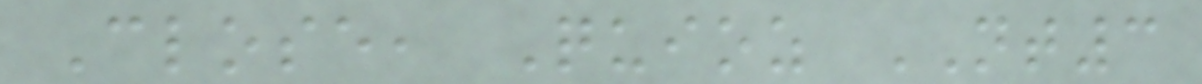Close, Quioz NT3
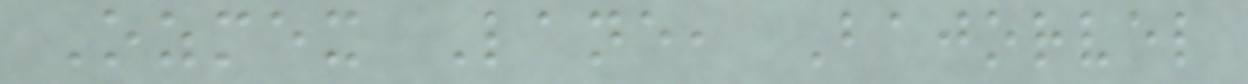Ozmex Lane, Bajorvel
